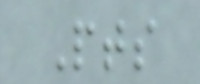Pts
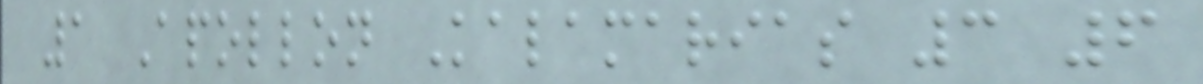1 Apollon Kalamarias 3 6
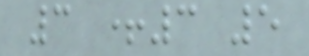3 +3 5
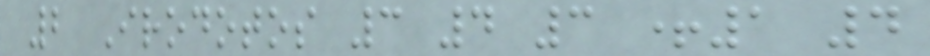2 Irodotos 3 4 3 +1 4
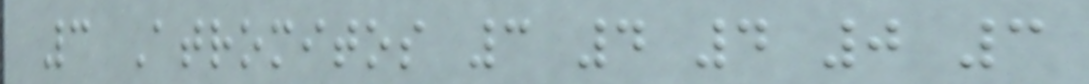3 Atromitos 3 4 4 0 3
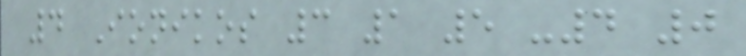4 Ionikos 3 1 5 -4 0
